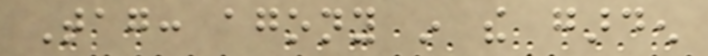Tag: agony in the garden
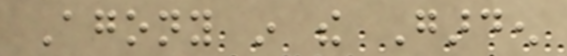Agony in the Garden
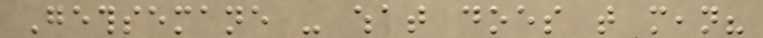Gethsemane - what does that mean?
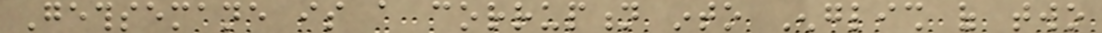Gethsemane is a corruption into English of two
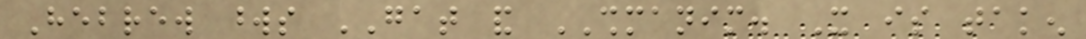Hebrew words GAT and SHMANIM. It is taken
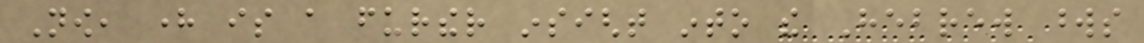Now, here is a further insight into the Hebrew words
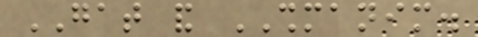GAT and SHMANIM.
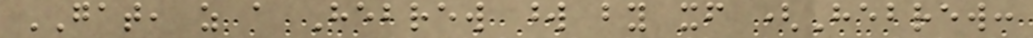GAT, as a Hebrew word by itself (Hebrew:
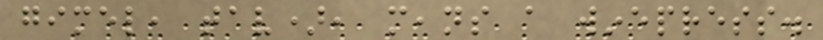gimel, tav), means a winepress.
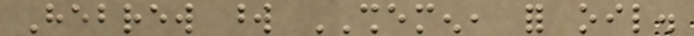Hebrew word SHEMEN, for oil.
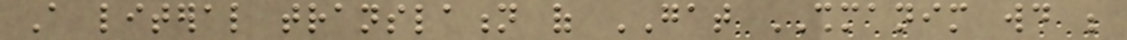A literal translation of GAT SHMANIM would be
